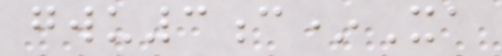gwu3c*Xa
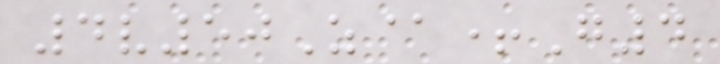4v50Z@+G4
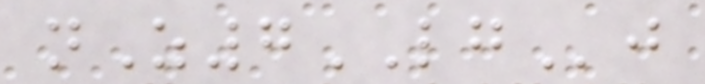nZ7LGj
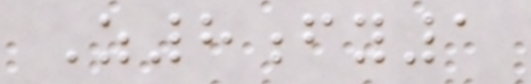Z8fy1
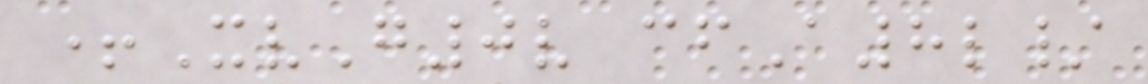+XvG0v cfA8l/
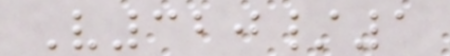V320/1
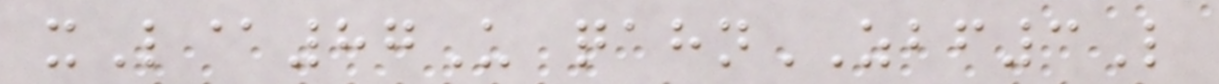xL@87U qahnZBF3L
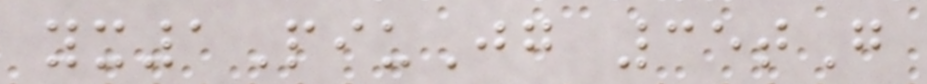yx1PiuJg 35tG
